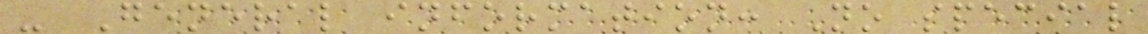- General information: No special
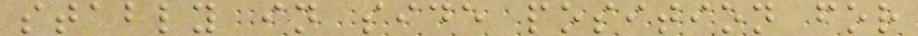stably in side position for
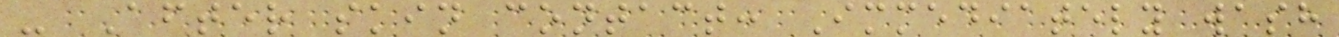- After skin contact: Immediately wash
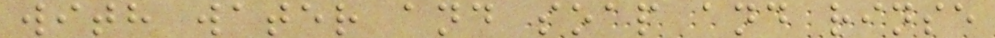with water and soap and rinse
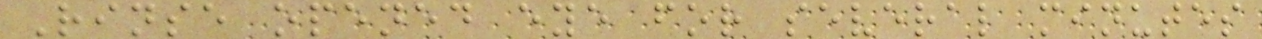Rinse opened eye for several minutes
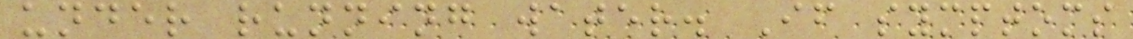under running water. If symptoms
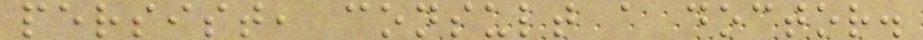persist, consult a doctor.
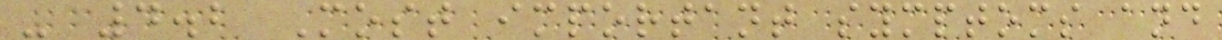- 4.2 Most important symptoms and
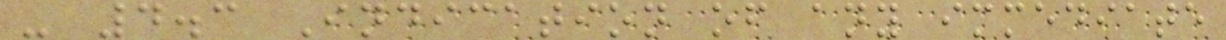- 4.3 Indication of any immediate
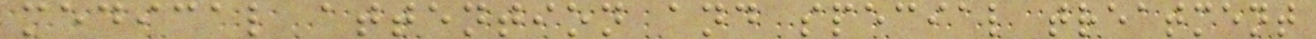medical attention and special treatment
